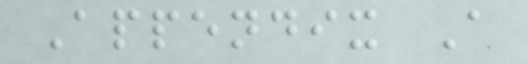Appendix A
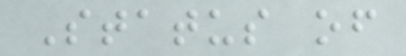Status of
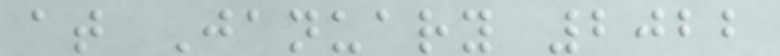at January 2022
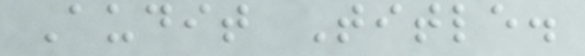Audit Title.
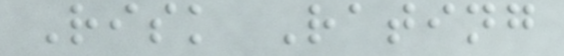Risk Rating
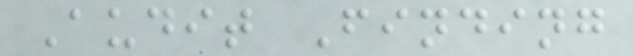Audit Finding
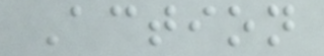Action
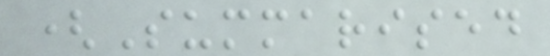(Summarised
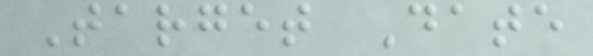Target Date
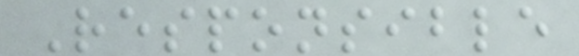Responsible
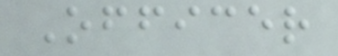Officer
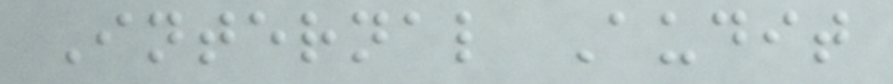Internal Audit
